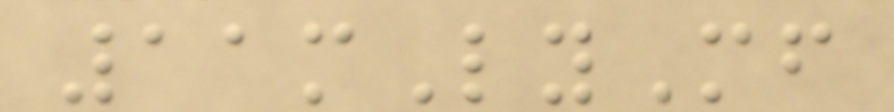11mLyMf
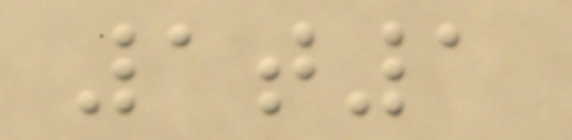1t1
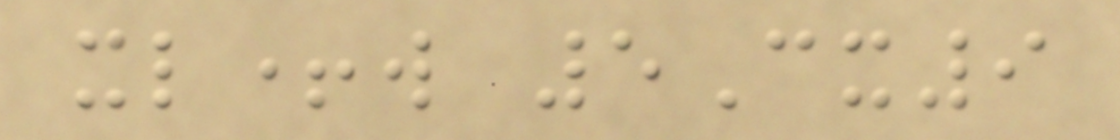xl+w 5Cx9
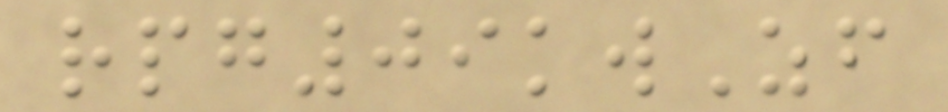rpg09kwZf
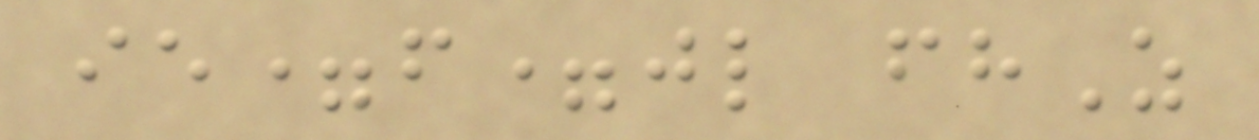ie=f=jl fhZ
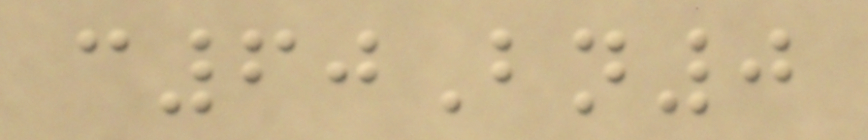c60Bn0
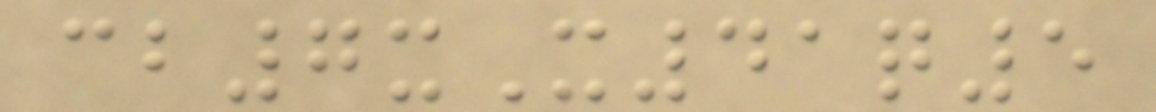cb7xX41q5
